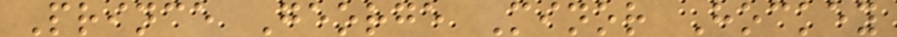Prince George Minor Hockey
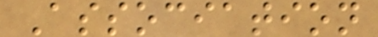Association
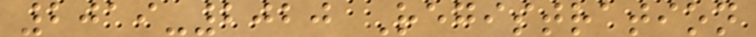2019-2020 Registration
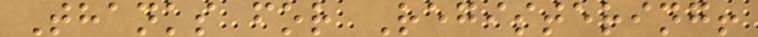Thanks for Registering!
